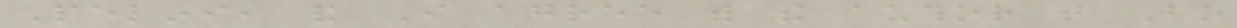Pelini, and I agree with the author that Bo
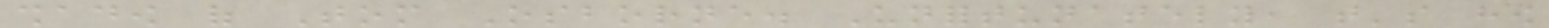shadow of Tom Osborne. Unfortunately, that's how
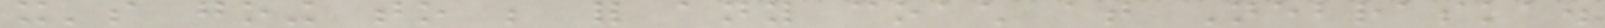it's going to be for any coach at Nebraska.
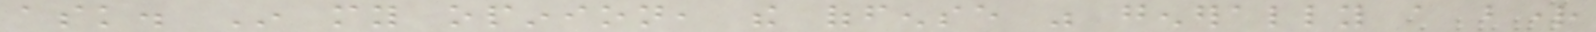ask. In my opinion, the offense was generally a bright
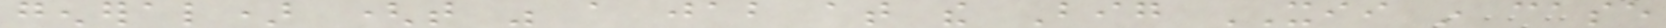general) (that was a jab at the Big XII in case
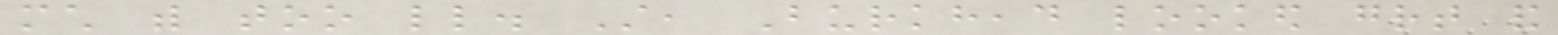much with too little. Still, Burkhead looked great and
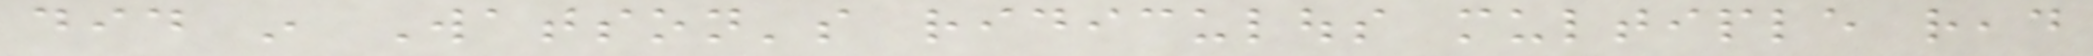did in Watson's ridiculous multiple read
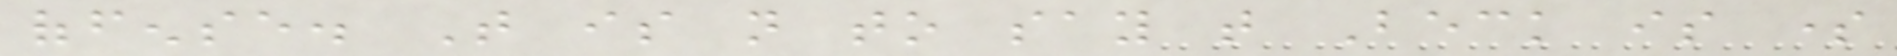offense. That is not to say that Beck is some
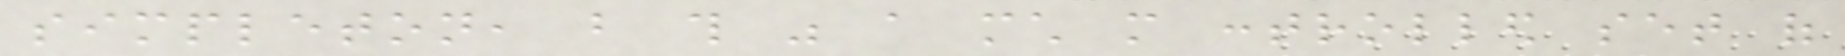simpleton, but this was a much more controlled set of
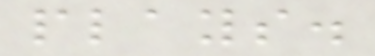plays.
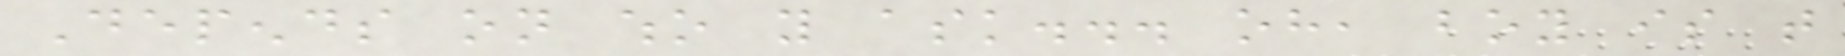Depends on who you ask... oh, boy is that
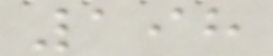198
